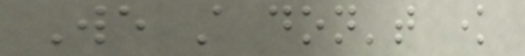We still don't know
